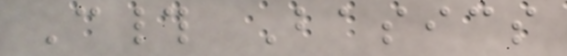C# Basics
